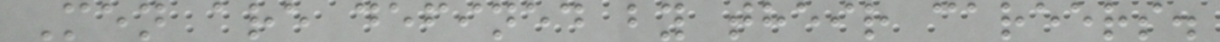Men are defined by their careers.
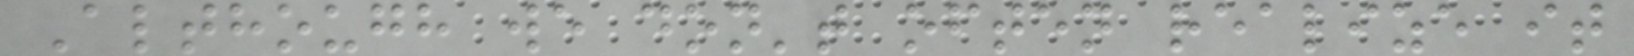Although we don't often realize it
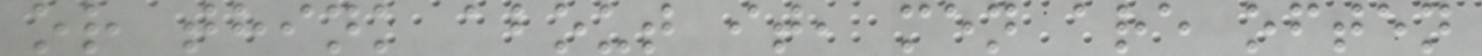or think about it, men are often
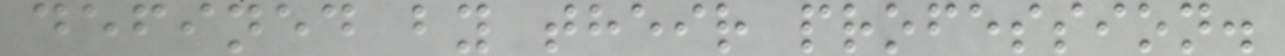defined by their profession.
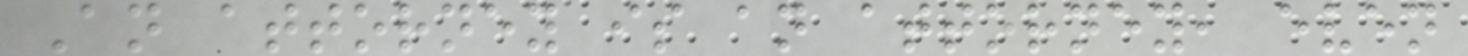An attorney is an attorney, even
